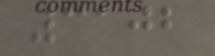3102
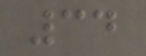34
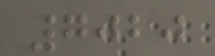7020
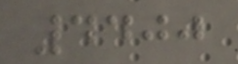4400
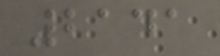2141
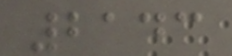2143
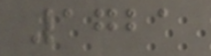1721
